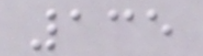135
